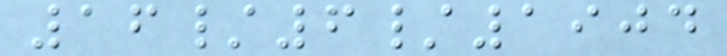16/6/1904
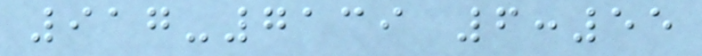917-7139 6:55
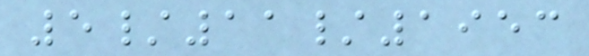5/11/1953
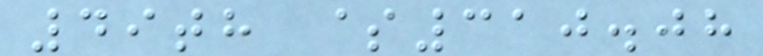49th $310.08
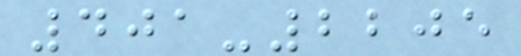401-2205
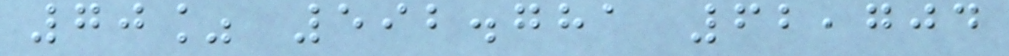70% 592.781 62,704
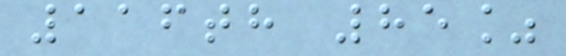116th 85%
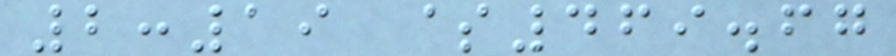2:19 $469.67
